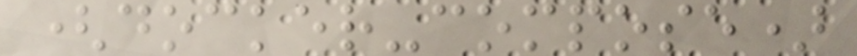(docker-compose)
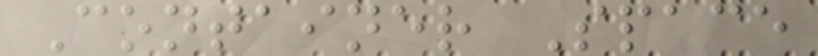Container Space
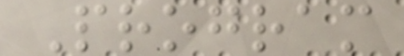Program
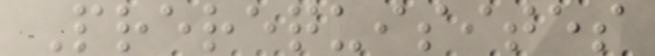Prerequisites
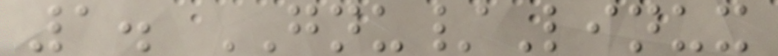1. GNU/Linux
